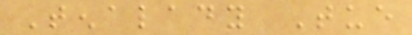Tenalady Tue
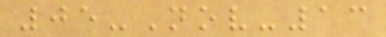05-Nov-13
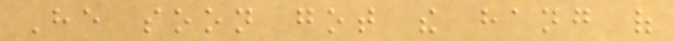He soon got the hang of
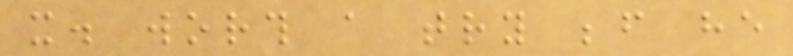it. worth a try before he
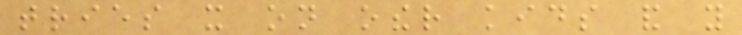tries it on other kids and you
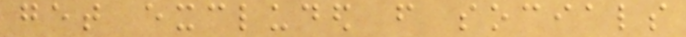get excluded from socials
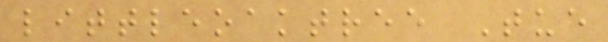littleoaktree Tue
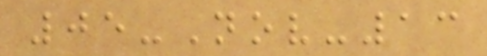05-Nov-13
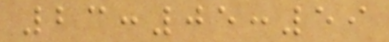23:05:59
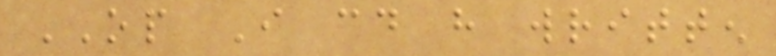OP I could have written
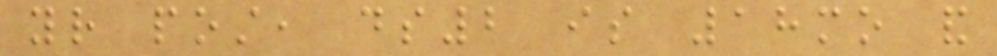your post, ds2 is 18mo and
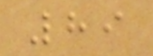89
